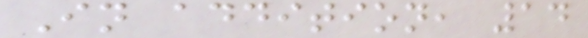In addition, 14
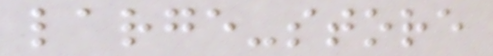large-store
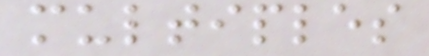multiples
